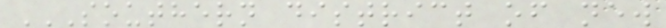SOUTHERN DISTRICT OF NEW
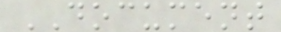DOCUMENT
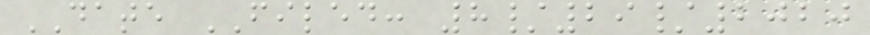DATE FILED: 8/29/2020
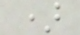)
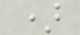)
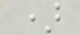)
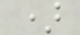)
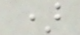)
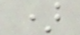)
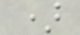)
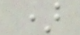)
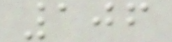106
